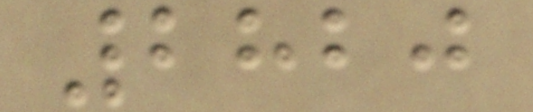2820
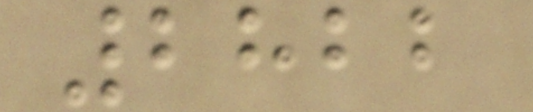2822
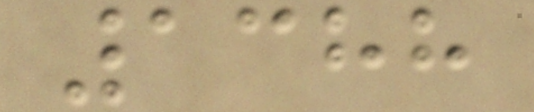1388
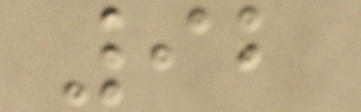92
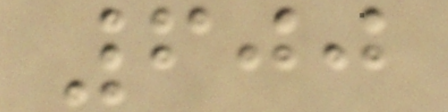600
